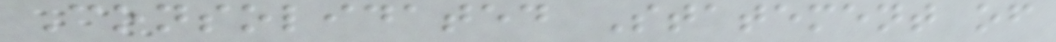Consolidated Statement of
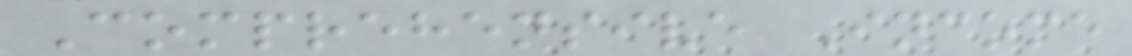Comprehensive Income
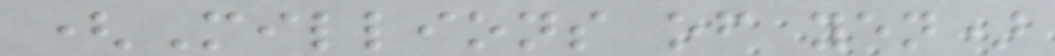(Millions of yen)
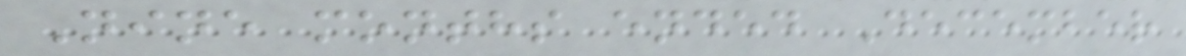Nine months ended December
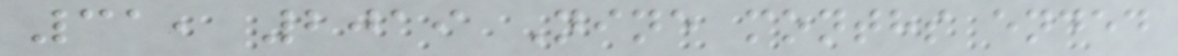31, 2019 Nine months ended
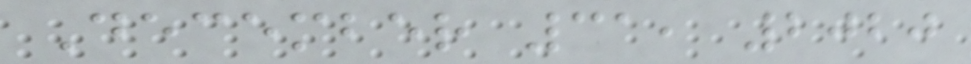December 31, 2020
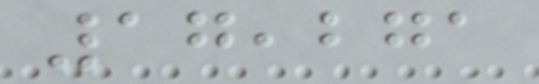17,271
